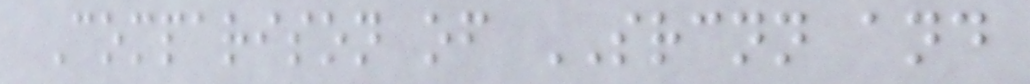Comparison of SRCNN and
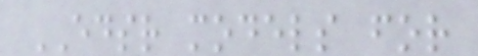EDSR models for
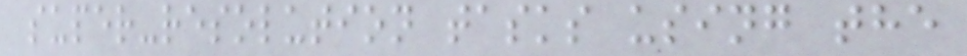super-resolution tasks using the
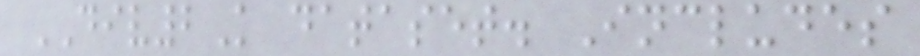DIV2K dataset. Includes
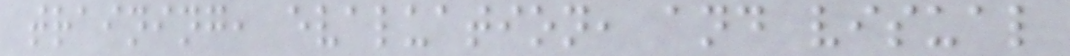training, evaluation, and visual
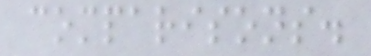comparisons.
